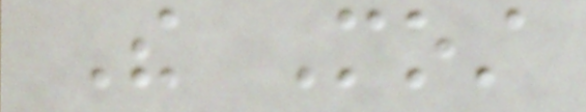The Most
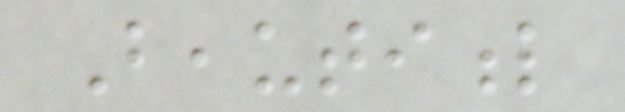Beautiful
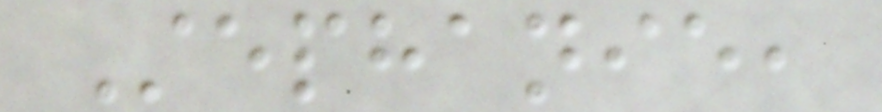Stephanie,
